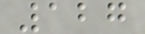127
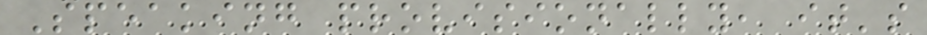Speaking provisionally, it's
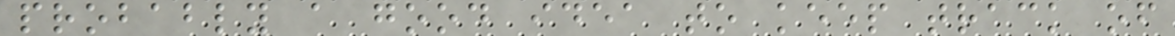probably a good idea to keep track of
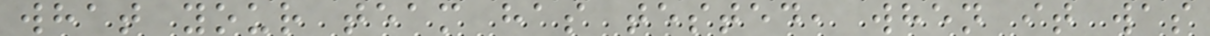what your team has tested, when it was
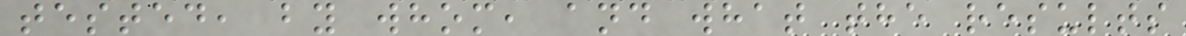tested, by whom, and what the results
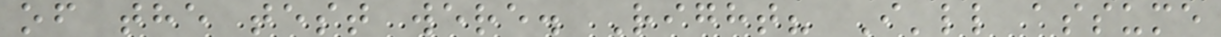of the test were. Right? I'll assume
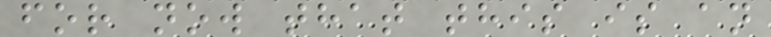for now that this is an
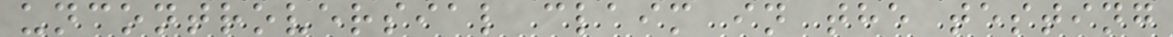uncontroversial claim in the testing
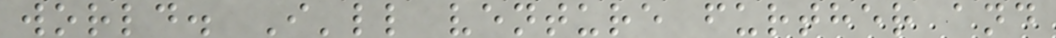world. I'll venture further and
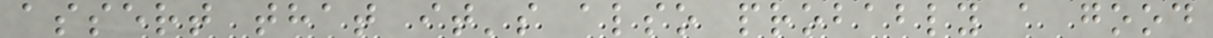assert that it's also probably a good
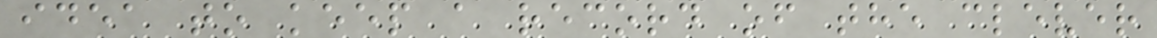idea to keep a record of the clever
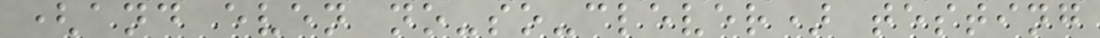(and even no-so-clever) testing
